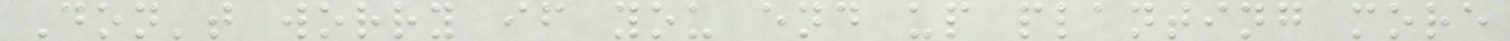Don't worry if you end up planting more
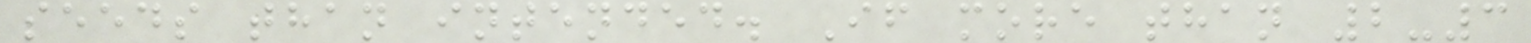seeds than intended. If more than 2-3
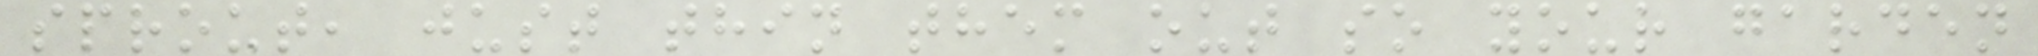sprout, just thin them out so your garden
